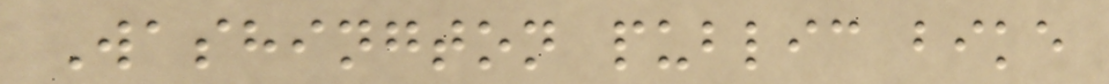Washington public bike
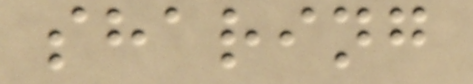sharing
